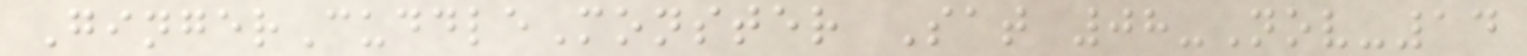GingerCuddleMonster Sat 08-Nov-14
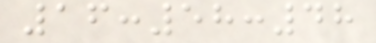16:58:48
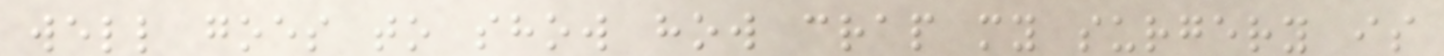well goes to show how crap my surgery is
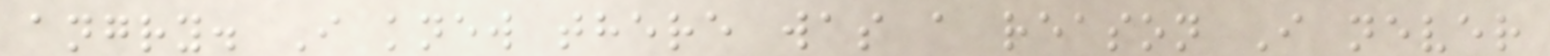angry. I knew there was a reason I never
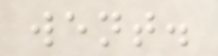went.
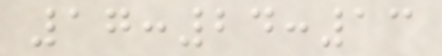17:24:13
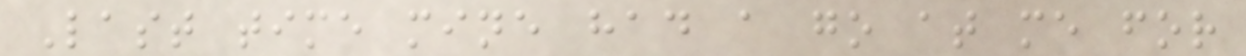Last time mine had a go at me for
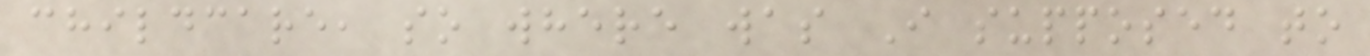childcare, so where was I supposed to
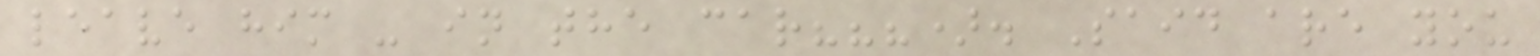leave him - in the car???). Said are you
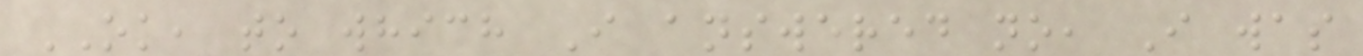OK, to which I answered no, I was
